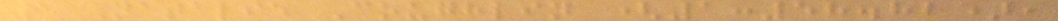1 Natalie Coughlin (1:58.82),
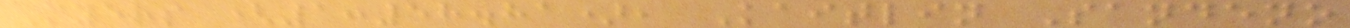Myers (1:58.81), Kaitlin Sandeno
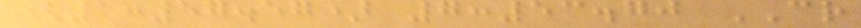(1:57.57) 7:53.70 CR
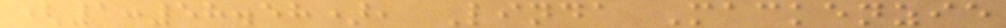(1:58.58), Linda Mackenzie
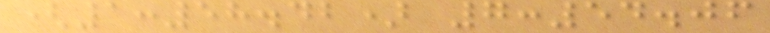(1:58.42) 7:54.06
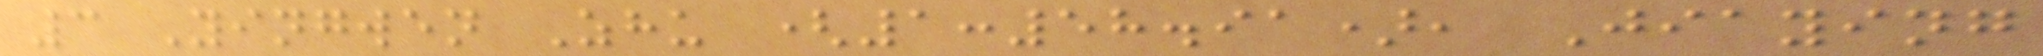3 Yingwen Zhu (1:58.91), Jiaying
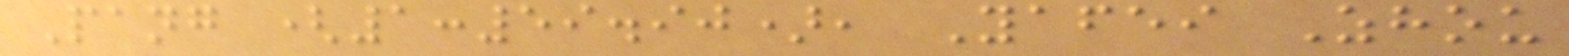Pang (1:59.90), Yafei Zhou
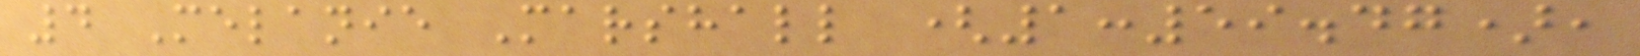4 Melanie Marshall (1:59.47),
